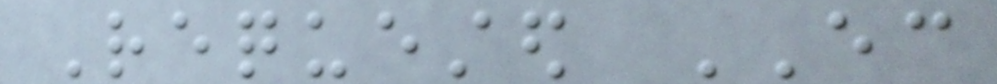Requested EC
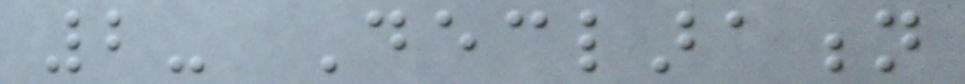2- Declaration
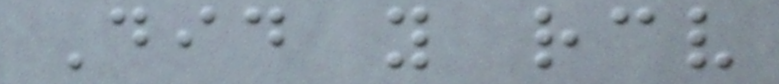Did you receive
